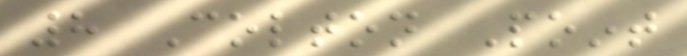8 Colton Point
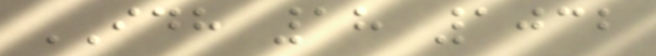IDH 18 1032
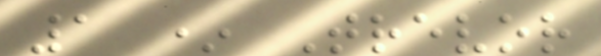1 * Trevor
